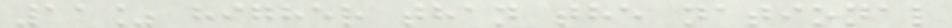11% higher than the national
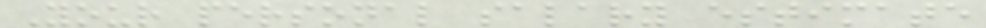Your personal salary estimate
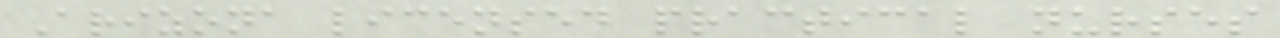Arizona licensed practical nurses
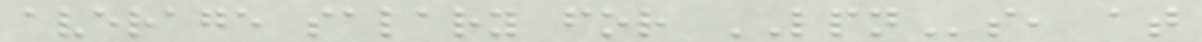average salary for LPNs, at
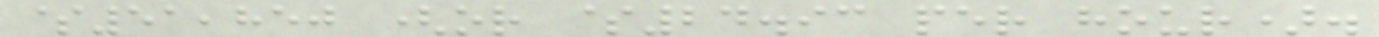$51,850 (or $24.93 per hour).
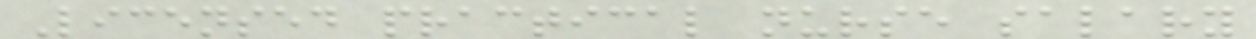Licensed practical nurse salary
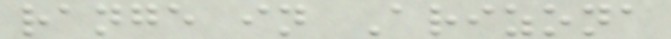range in Arizona
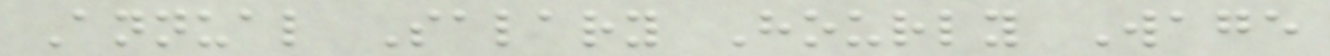Annual Salary Hourly Wage
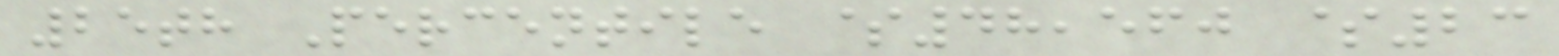25th Percentile $48,560 $23
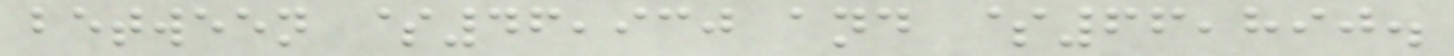between $46,930 and $66,890.
